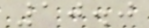10.0
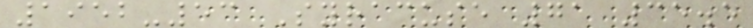1952-53 Syracuse 71 35.5
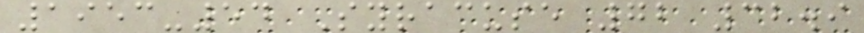1953-54 Syracuse 72 32.9
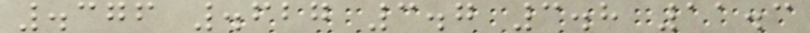.376 .627 3.7 3.8 11.3
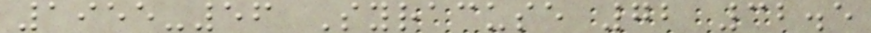1955-56 Syracuse 72 32.5
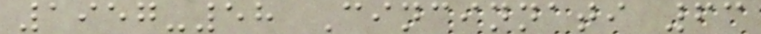1957-58 Cincinnati 63
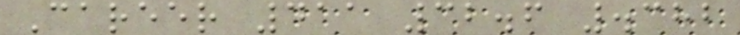Career 411 32.6 .382
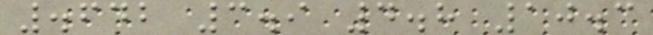.642 3.9 4.8 10.3
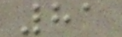81
